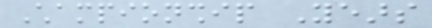Championship Years
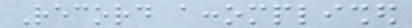Record accomplished
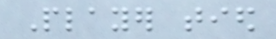Player tied
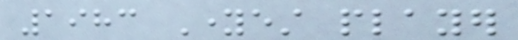1983 Youngest player
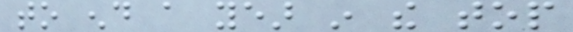to end a year in the top
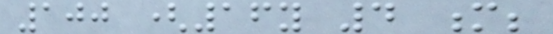100 (16y 4 m;
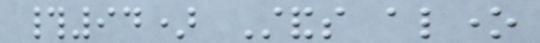#94) Stands alone
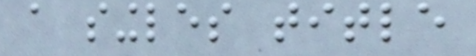a singles title
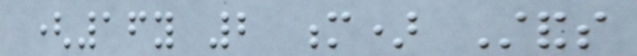(16y 2 m) Stands
